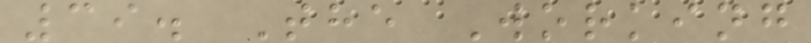39. The Working
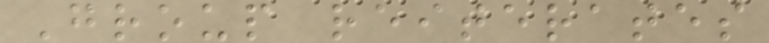Group reiterates
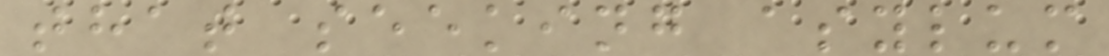that seeking asylum
